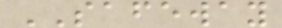SAFEWAY
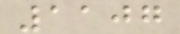1107
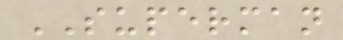SUPERMAN
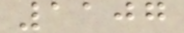1107
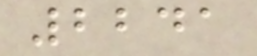2241
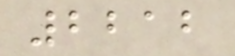2212
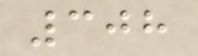308
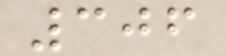306
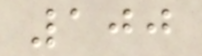100
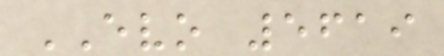EVO 5619
